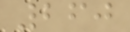260
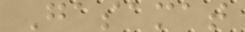Gasamat
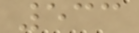533
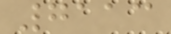7113
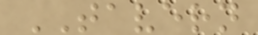TAVERN
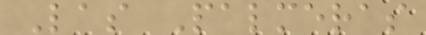Las Palmeras
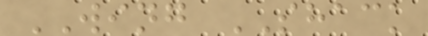WING SHACK
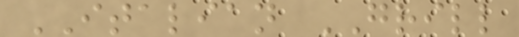ITALIAN GRILL
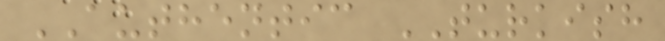AUTHENTIC TURKISH
